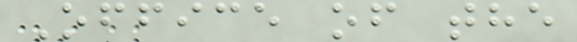Office of the
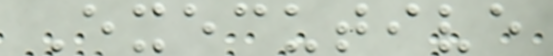Executive
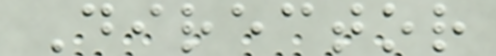Director
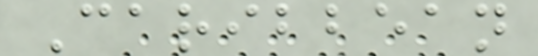Caribbean
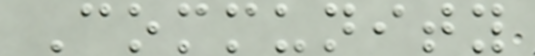Community
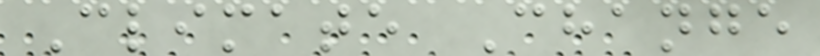Climate Change
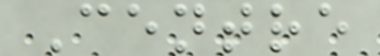Centre
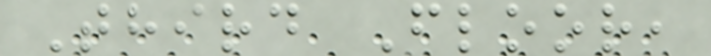Third Floor,
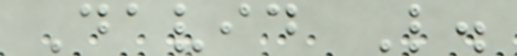David L.
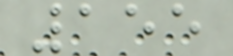155
